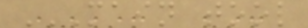MAIN TOOL
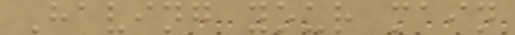Having your main
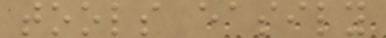tools easily
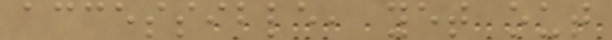accessible, yet out
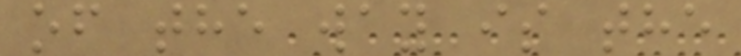of the way is the
